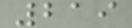219
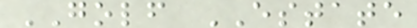GOLF ESTATE
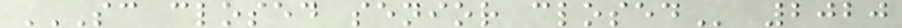SC CLOSED SENIOR CLOSED 2020
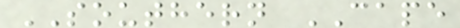SOUTHERN CAPE
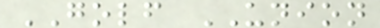GOLF UNION
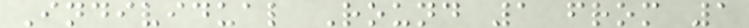Individual Round 1 from 1
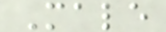Male
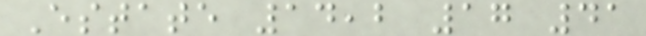Estate 14,2 17 41
